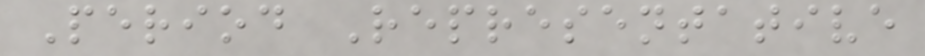Period Representative
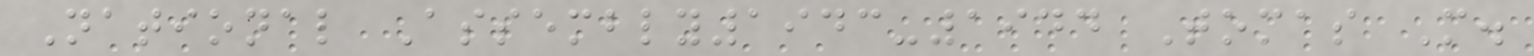National Assembly1943-1944 Tomas M.
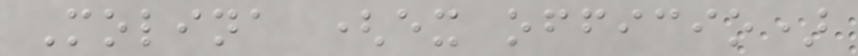Molina (ex officio)
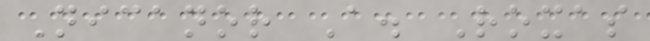Nicanor A. Roxas
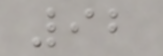92
